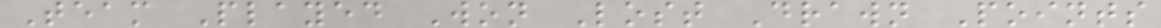Team Played Won Lost Drawn Points
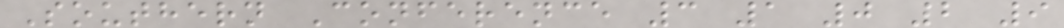Southern Conference 3 1 0 2 9
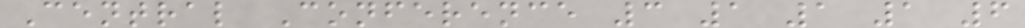Central Conference 3 1 1 1 6
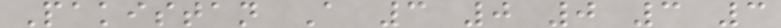Pakistan A 3 0 0 3 3
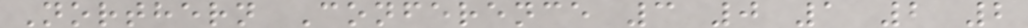Northern Conference 3 0 1 2 2
